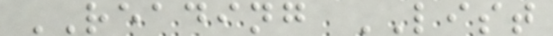READING LIST
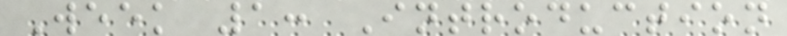Week 1: Introduction
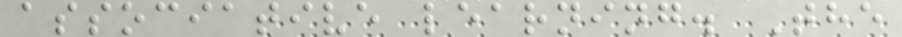associative learning. The
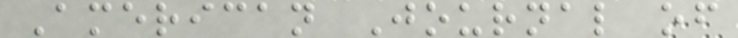American Journal of
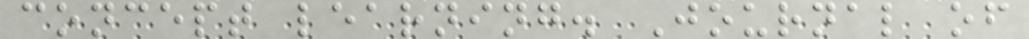concept learning. Journal of
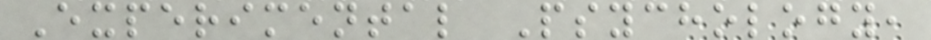Experimental Psychology,
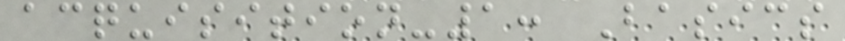acquisition-1: Basics
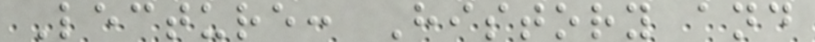Lecture: History and
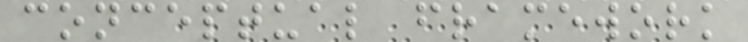conceptual framework
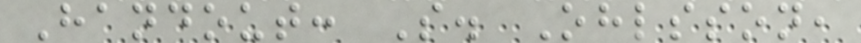Handout: S. Ohlsson,
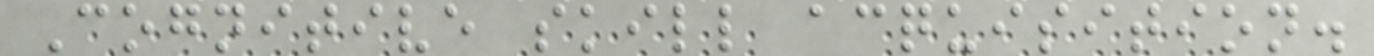Cognitive skill acquisition.
